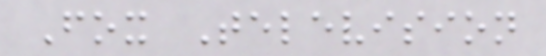Fox Television
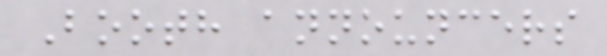Booth announcers
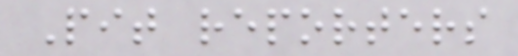Pit reporters
